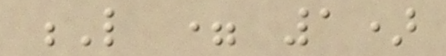L = 1)
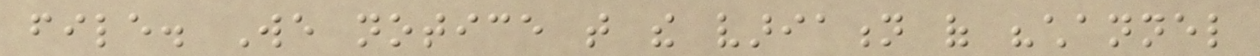file. We notice that the variation of "channel
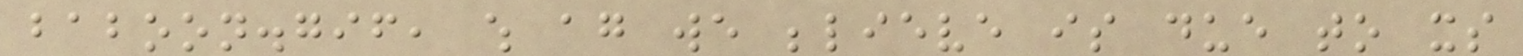baboon.gif, which again we believe is due to its
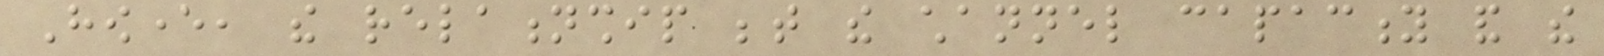However, the relationship between the channel capacity and the
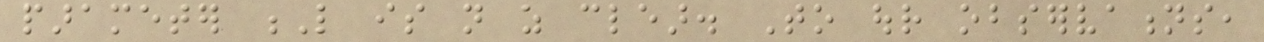parameter L is not as clear. To our observations,
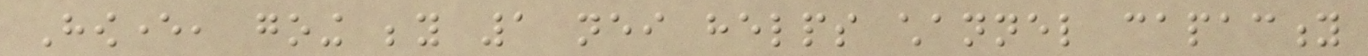However, going beyond 1 neither helps channel capacity
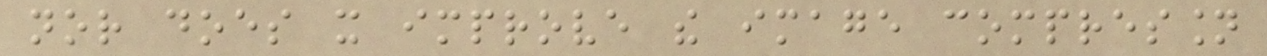nor does it improve the image compression
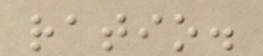ratio.
